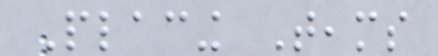Placing Teams
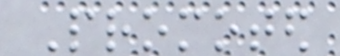Promoted
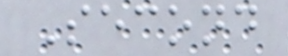Second
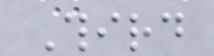Third
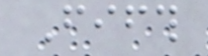Fifth
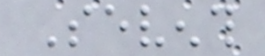Seventh
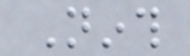Ninth
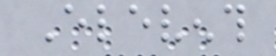Eleventh
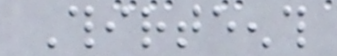Thirteenth
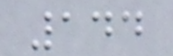144
